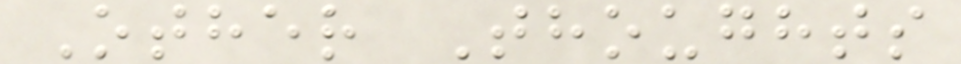Other Thoughts
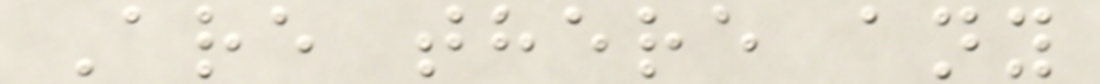Are there any
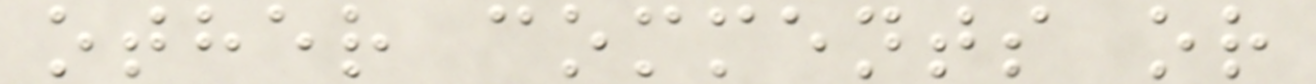other comments or
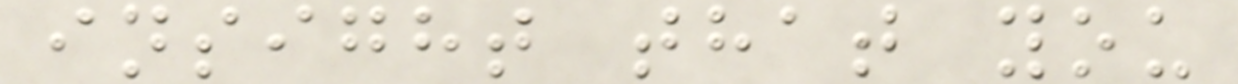insight that you
